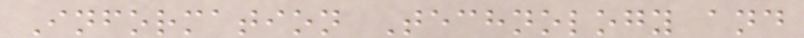Information Technology and
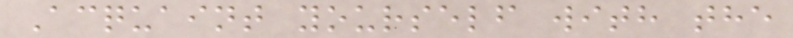Acquaint yourself with the
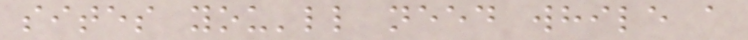sites you'll need while a
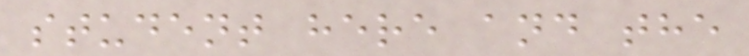student here and the
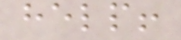help!
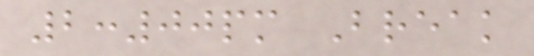2:00pm Break
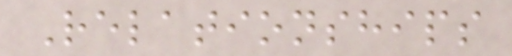Relationships
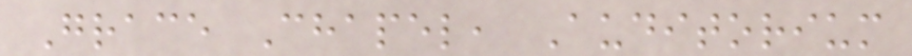Grace Chapel, Auditorium
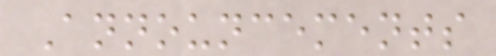Announcements
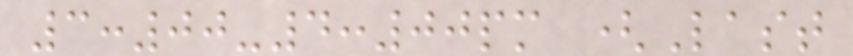3:00-4:00pm (Last
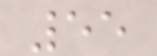55
